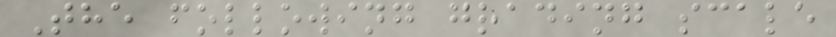The following grading scale
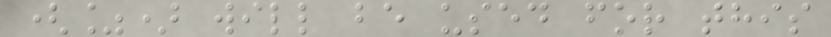(%) will be used for this
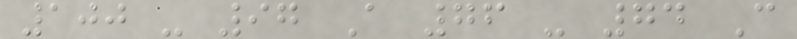100 - 97 A 76 - 74 C
